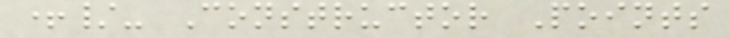+/- Constructor Points
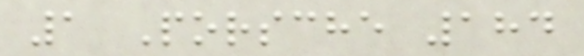1 Porsche 184
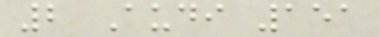2 Audi 151
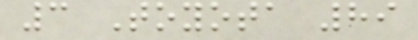3 Toyota 89
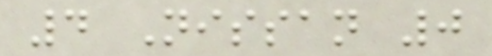4 Nissan 0
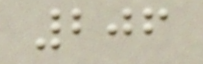206
